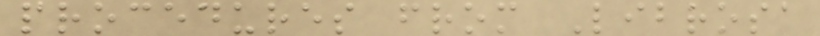procedures from Librosa
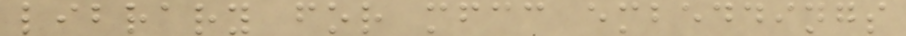library for mfcc embeddings
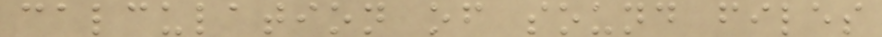calculation of sound files
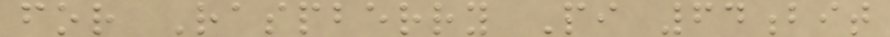for Raspberry Pi 64bit
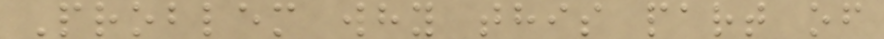Problem why this part of
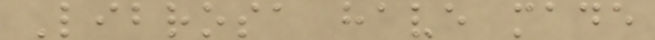Librosa have made
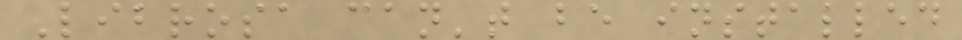Librosa can't be installed
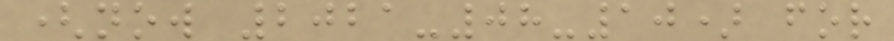(now 2021-08-10) for
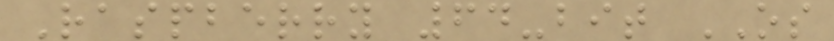Raspberry 64-bit OS
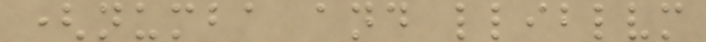(numba and lliblvm
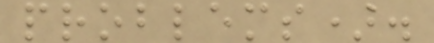problems).
